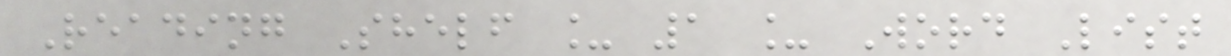Reading Shelf _ 1 _ Word List
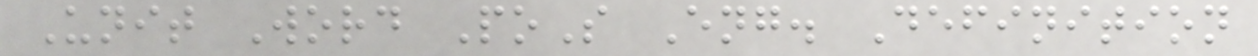Unit Word PoS Eng. Definition
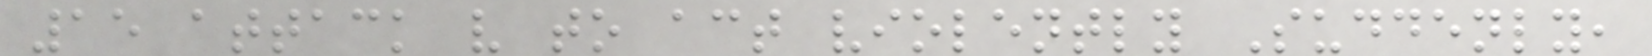15 attack v to act violently Suddenly,
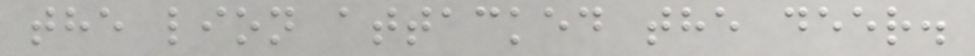the lion attacked the deer.
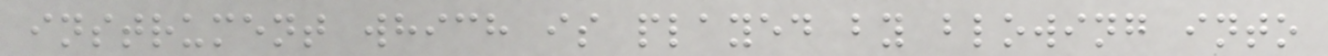instrument which is played by blowing into
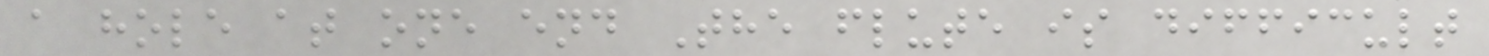a hole at one end The flute is difficult
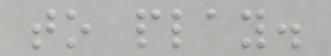to play.
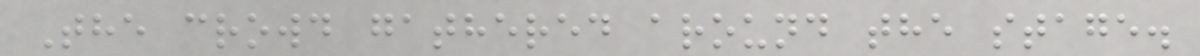The crowd gathered around the stage.
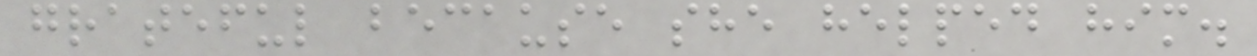grateful because she helped him.
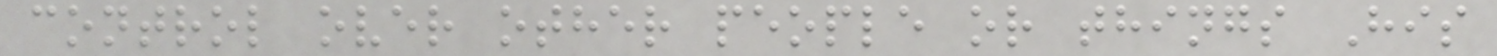control over other people or things His
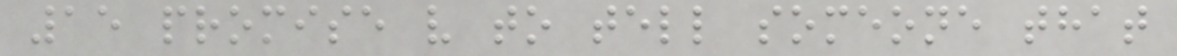15 promise v to tell someone that
